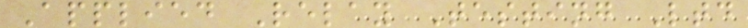Applied Relay Testing Ltd
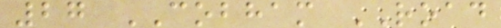27 COBHAM ROAD
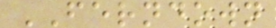FERNDOWN
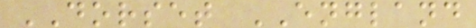DORSET ENGLAND
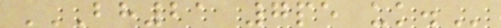BH21 7PE UK.
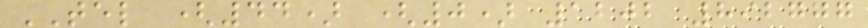TEL (44) (0) 1202 892777
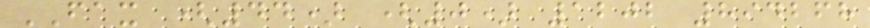FAX (44) (0) 1202 894268
